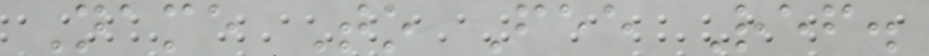Name To Fee Ref.
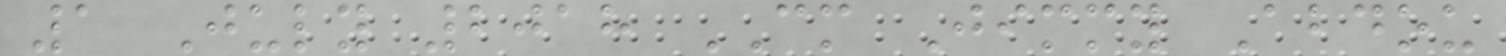1 July 2018 CM Jimmy Abdou
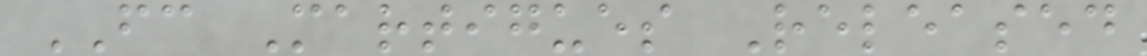FC Martigues Released
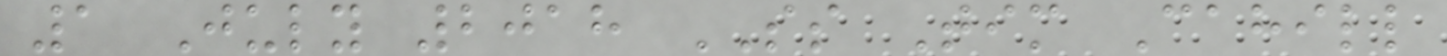1 July 2018 SS Tim Cahill
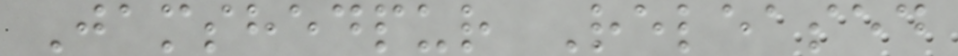Jamshedpur Released
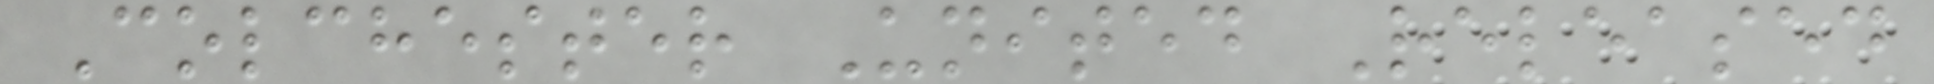Colchester United Released
